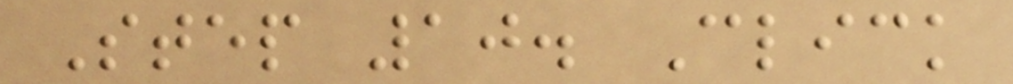Step 10. Click
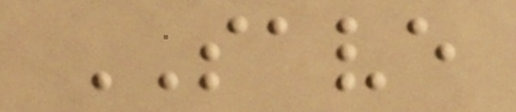SAVE
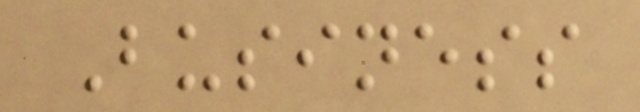Business
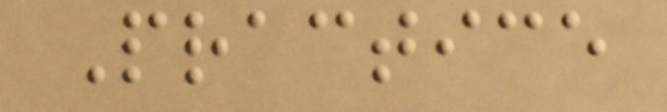Practice
